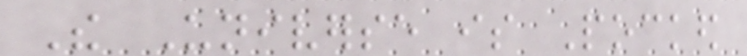The Universe is Pocked
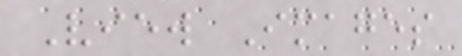View Images
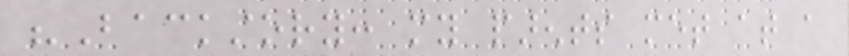"Backstory: my parents met at a
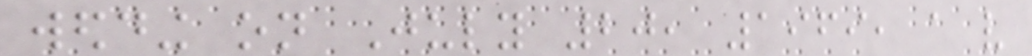wedding on July 20, 1969, a very
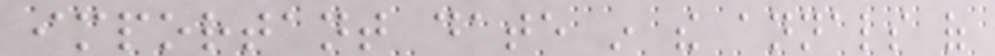important date in the annals of
